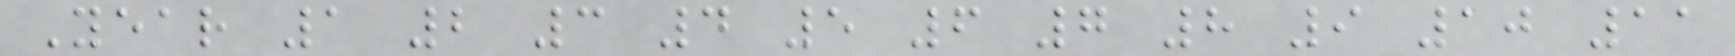Year 1 2 3 4 5 6 7 8 9 10 11
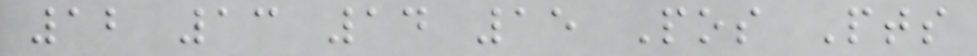12 13 14 15 Pos Pts
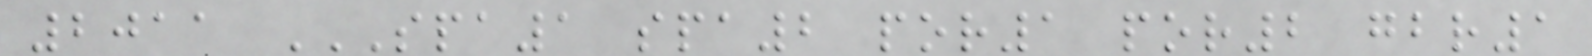2011 SPA1 SPA2 POR1 POR2 GBR1
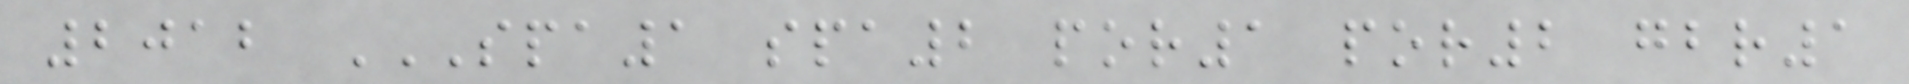2012 SPA1 SPA2 POR1 POR2 GBR1
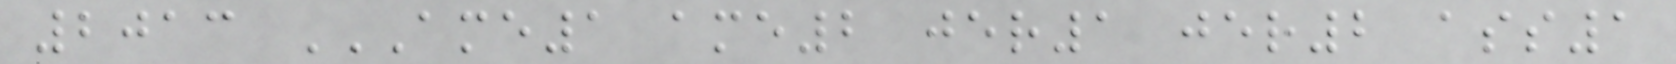2013 AME1 AME2 JER1 JER2 ASS1
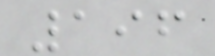196
